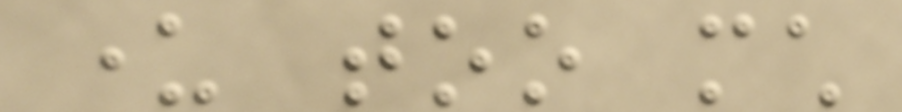under too much
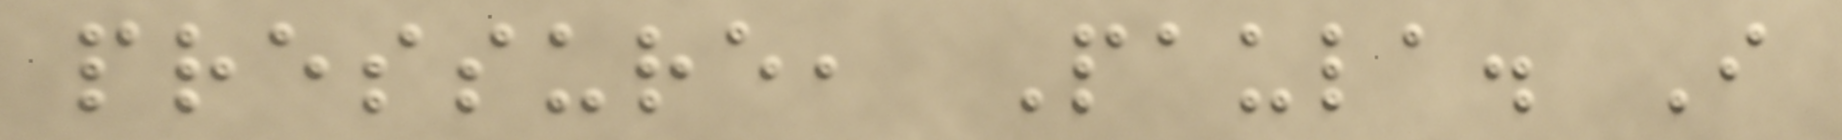pressure, Paula. I
